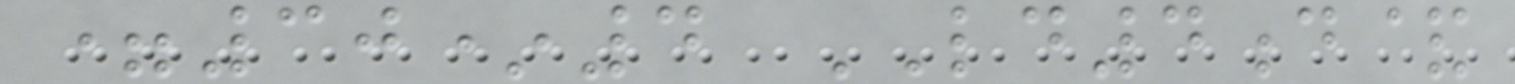=30*4 LD4d&
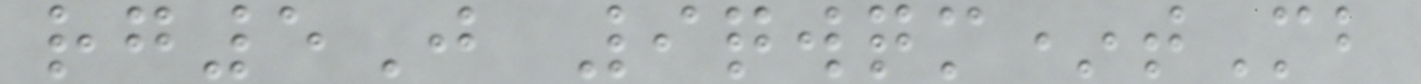rg5J 9qwqm*tMb
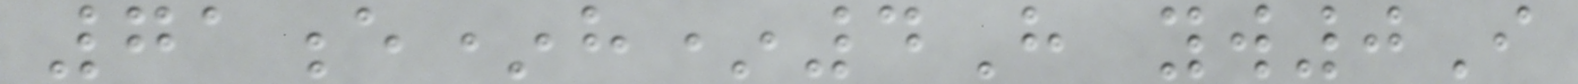71e*h*4H yw0I
